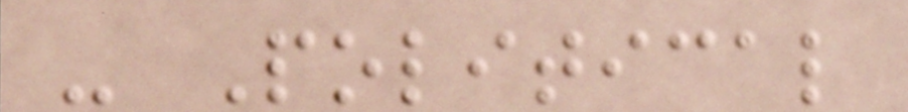- Political
